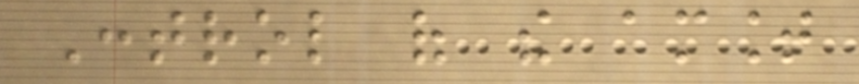Control of the amount
